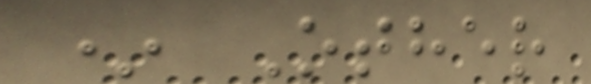* Other
